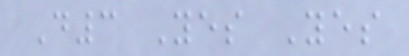D3 Yes Yes
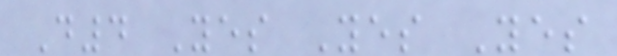D4 Yes Yes Yes
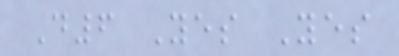D6 Yes Yes
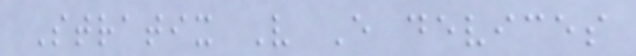Stratix V E devices
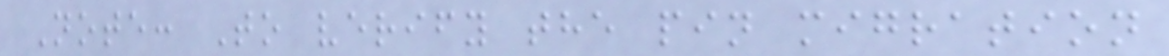Note: To verify the pin migration
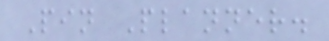Pin Planner.
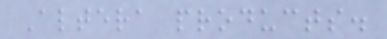Altera products.
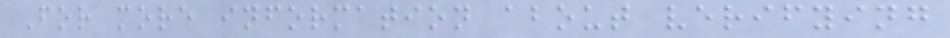For more information about verifying
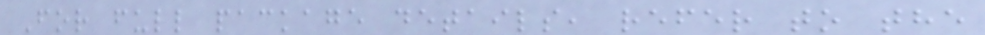For full package details, refer to the
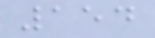154
